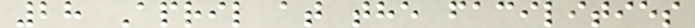28 April at the facilities
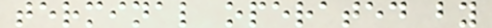terminal operated by
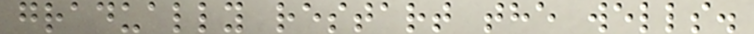gradually restart the wells.
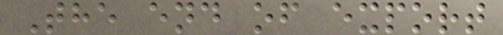The end of export
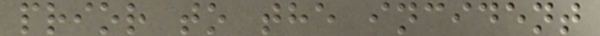prior to the incident
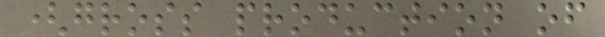(gross production of
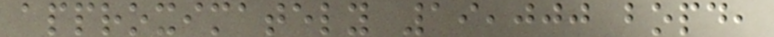approximately 19,000 bopd,
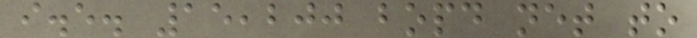i.e. 15,200 bopd net to
